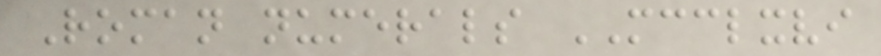Roman numerals MCCLXVI
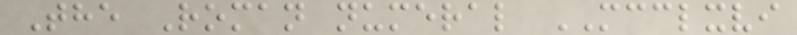The Roman numeral MCCLXVI
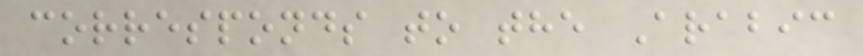corresponds to the Arabic
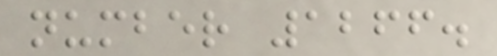number 1266.
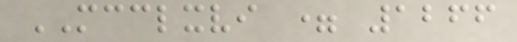MCCLXVI = 1266
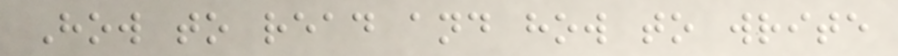How to read and how to write
